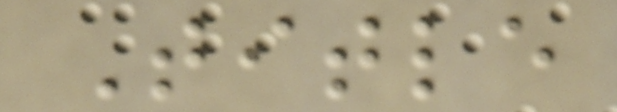Title
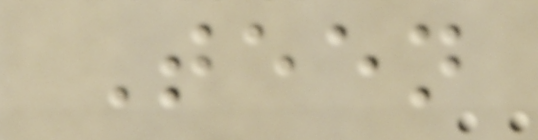Teen
